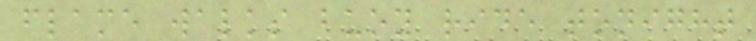flame walks buoy ride tonight
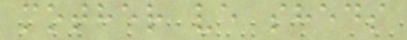mother ve sheds
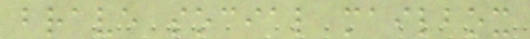brave social mailbox
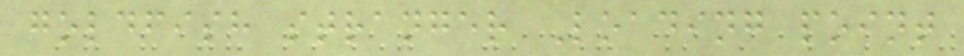goldfish stranger Loading point
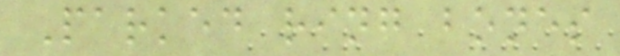Parked ring bones
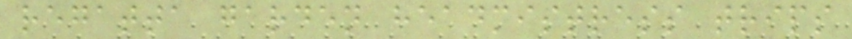regatta garden headmistress trips
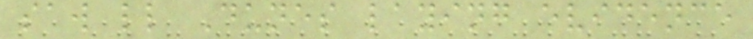saw ll Dunes laying evidence
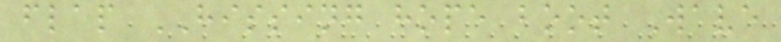flap HISSING hope boot Wave
